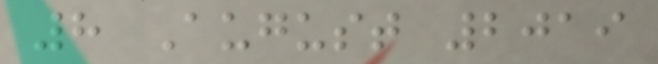8 August 2019
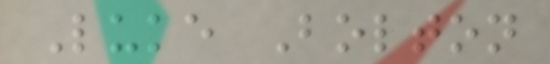Luke Bolton
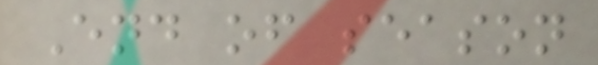End of season
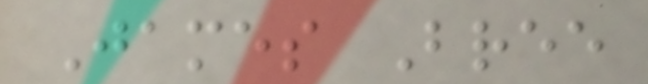James Bree
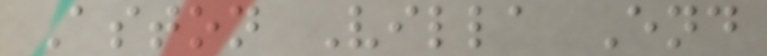Aston Villa End
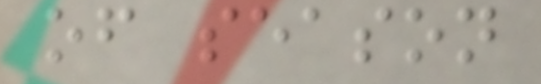of season
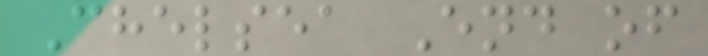Chelsea End of
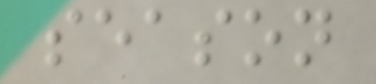season
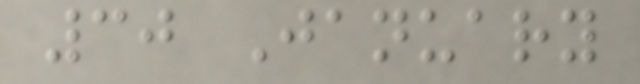30 January
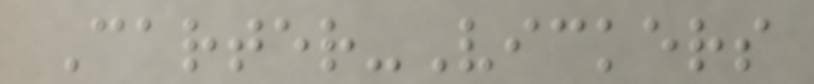Carter-Vickers
